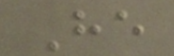He
